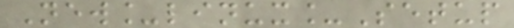New_linux_Setup
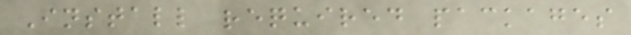Install required packages
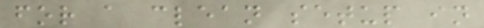for a clean setup in
